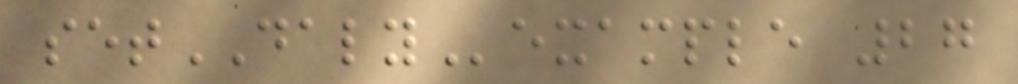setDALYexample 27
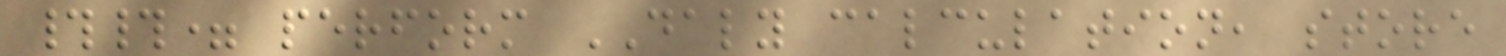##= perform DALY calculation, store
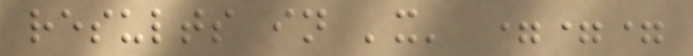results in 'x' ===
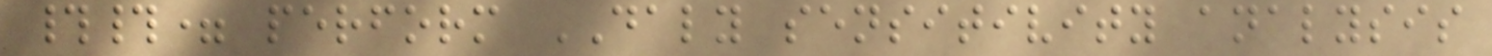##= perform DALY sensitivity analysis
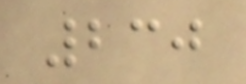230
